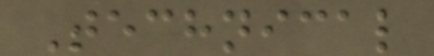Technical
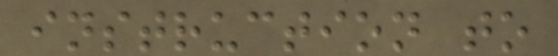instruction to
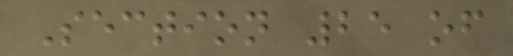Section 25 of
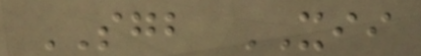SGB XII
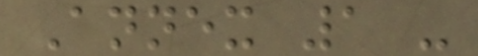Annex 1 -
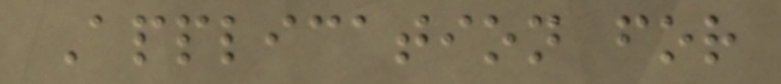Application for
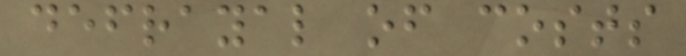defrayal of costs
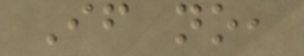If no,
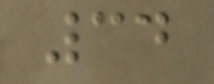34
